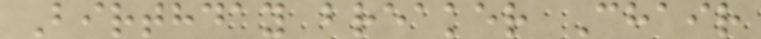Birthday breaker Chair
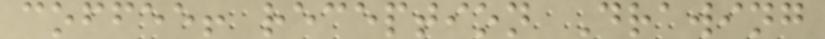coffee! reception Drawing
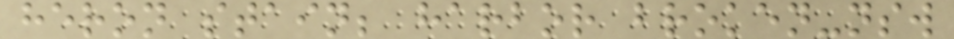heron stain; harbor broken-nsw
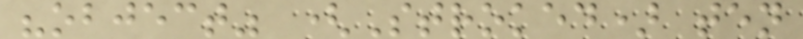"object" (Stroked) ten
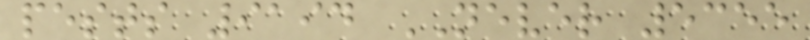pests 9194 NEVER 5355
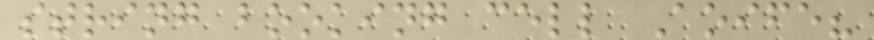string booking cell Aoife?
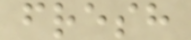fresh
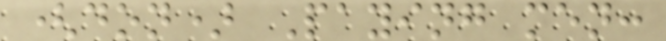(don) Paying men:
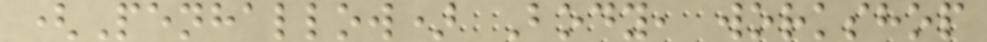(Penhallow) Body, workshop
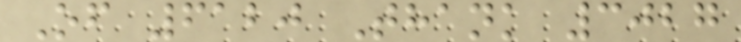Of 6120 Thank 3027
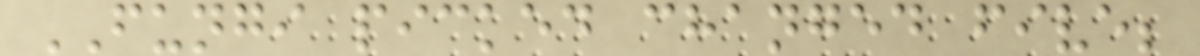FUNGI picked changed five;
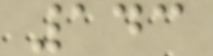143
